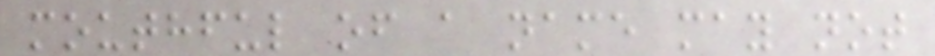mouthful of a name may not
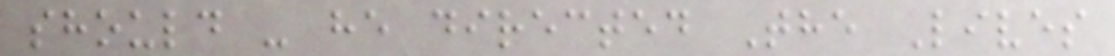should - he directed The Lives
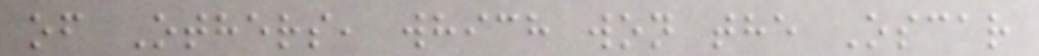of Others, which won the Oscar
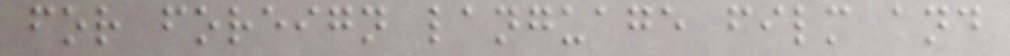for foreign language film and
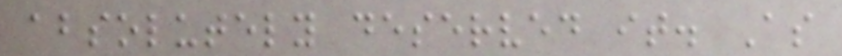absolutely deserved it. As
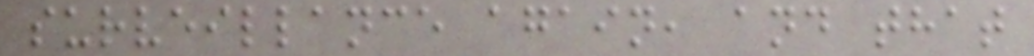surveillance again, and that
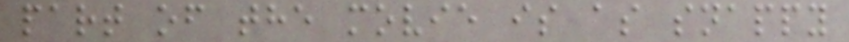part of the movie is as snappy
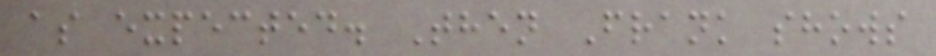as expected. Then Frank shows
